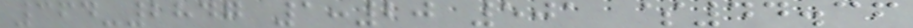364-2847 1:20 501 $44.36
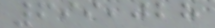699,028
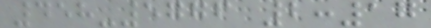458-5776 2:17
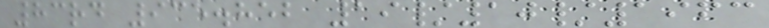83rd 935.852 19/10/1963
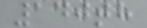140th
